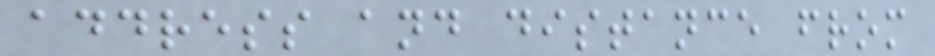address and distance from
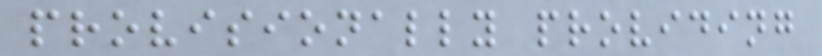provisionally providing
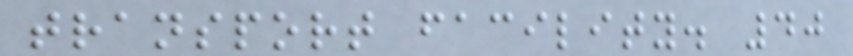transport facility. 40
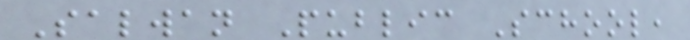Salwan Public School,
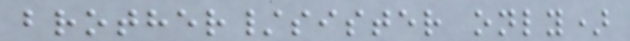brother/sister only)
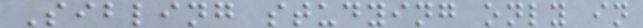Sibling studying only in
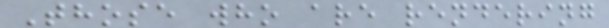Those who are rendering
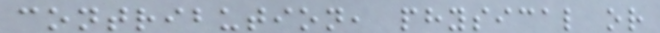contribution, physical or
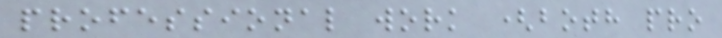professional work (both pro
